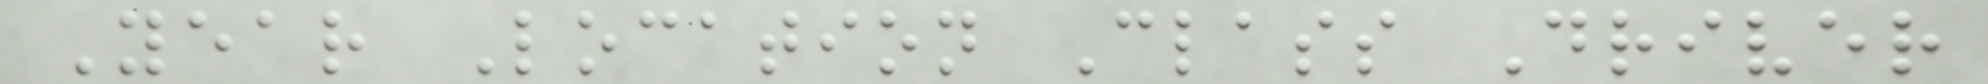Year Location Class Driver
